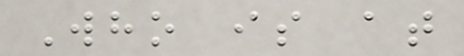Who is at
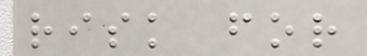risk for
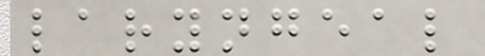laryngeal
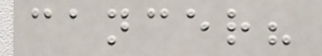cancer?
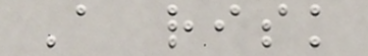A risk
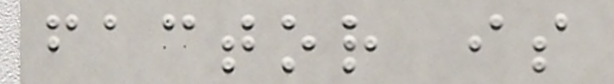factor is
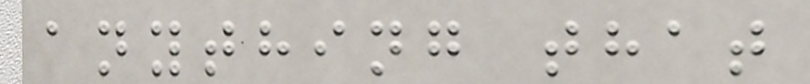anything that
